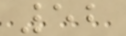52
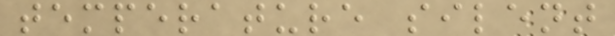temperature silent
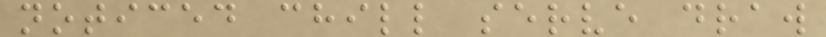noticed chill serve draw
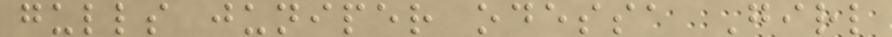gulls juniper odessa Girl
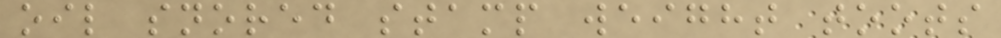oil snored stamp weight toots
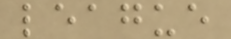league
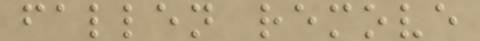fallen remove
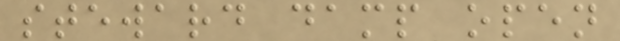steward damp open
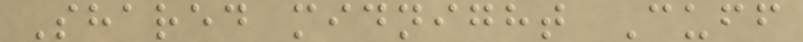Shared midnight Cuff
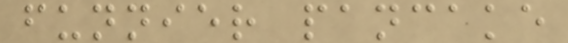funnier pancake
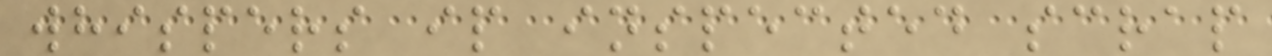whispers ip inspected scrap
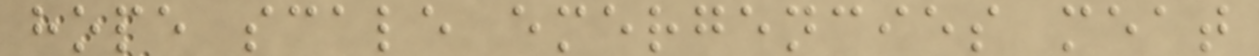hope scale emergencies meat
